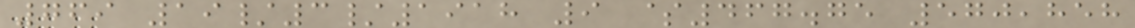769 19/3/1918 9 $467.75 570,858
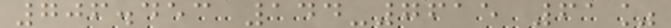706.453 144-7615 61%
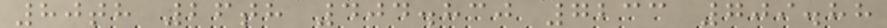80th 26th 404.830 7233 709.88
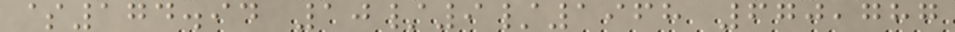$174.94 10/9/1968 670,787
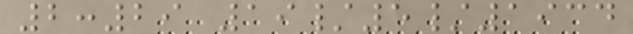2:29 19/5/1934
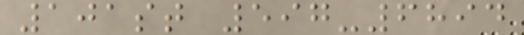101st 597-6894
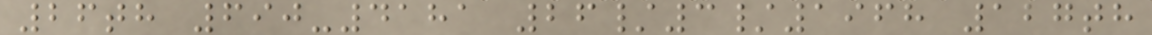26th 690-4181 26/3/1968 127th
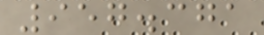957.371
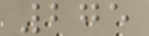275
